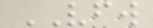VFW
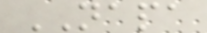NAPA
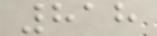818
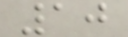10
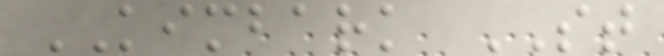KIMBARK ST
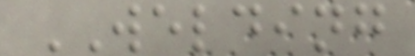WELDING
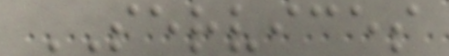SERVICES
